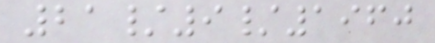21/9/1960
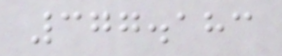377.183
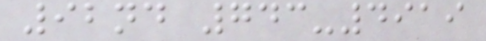92nd 743-4919
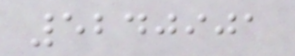5240901
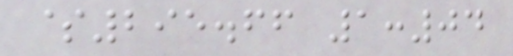$295.66 1:04
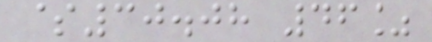$30.08 46%
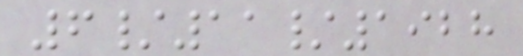6/11/1928
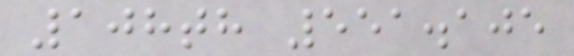108th 551.105
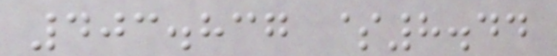403.837 $8.44
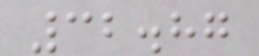32.87
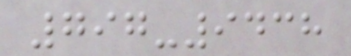797-9438
